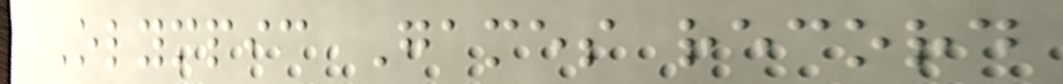Olympic Games record
